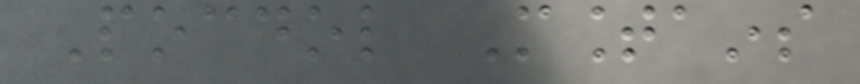Pocdol Mountains
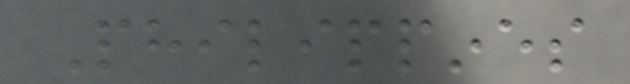Philippines
